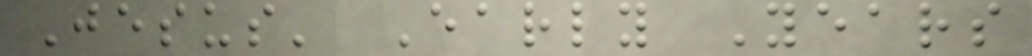Jesus' Early Years
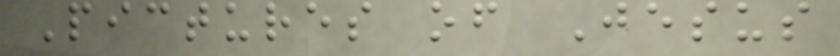Pictures of Jesus
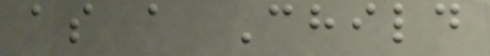as a Child
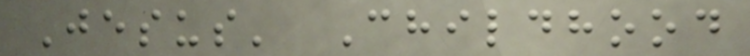Jesus' Childhood
